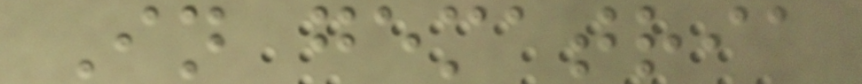In gematria
